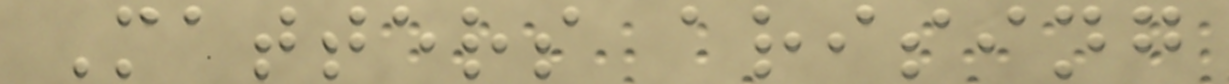Matters arising
